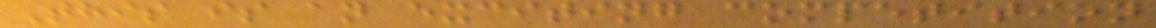This is an exciting competition
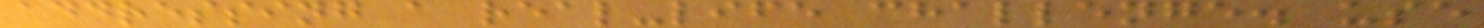addressing a real-life challenge. use
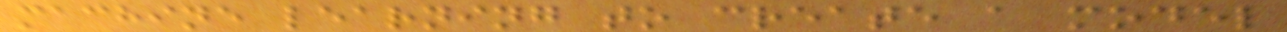machine learning to create a model
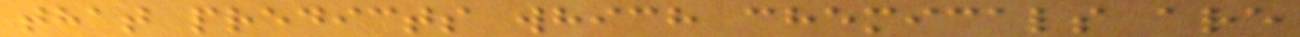that predicts which chemicals are
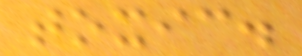toxic.
